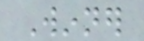Winner
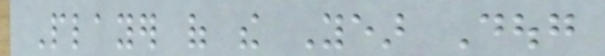Player of the Year Doug
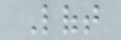Loft
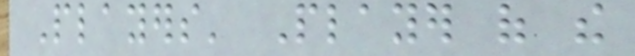Players' Player of the
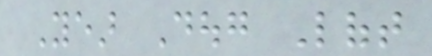Year Doug Loft
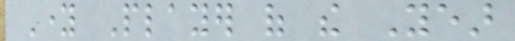Young Player of the Year
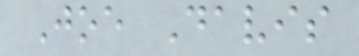Joe Davis
